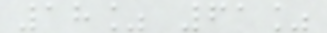18% 61%
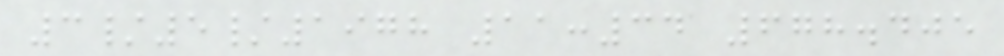3/5/1978 11:34 678.405
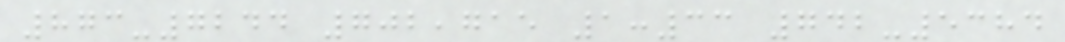873-7244 702,715 1:33 742-5384
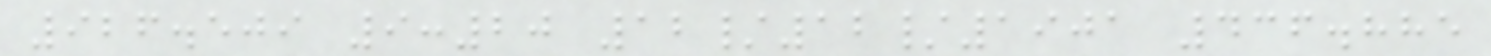926.509 9:20 12/12/1901 436.885
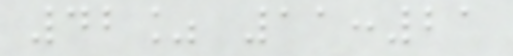42% 11:21
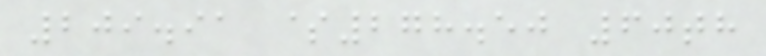209.91 $278.50 60th
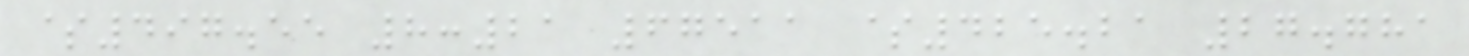$497.55 8:21 67511 $425.21 27.781
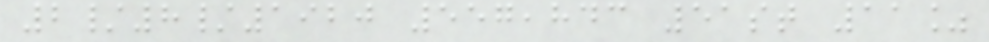2/8/1920 557,843 51st 11%
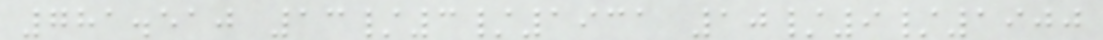781.510 13/3/1931 10/9/1900
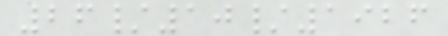26/10/1926
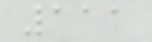111
